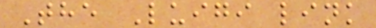The Luigi link
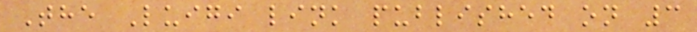The Luigi link published on 3
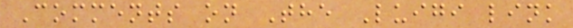Comments on The Luigi link
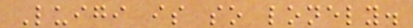Luigi is so lonely.
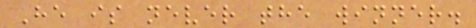He is never the winner.
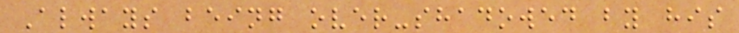Always being over-shadowed by his
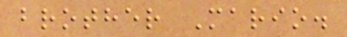brother Mario.
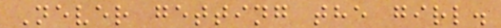Never getting the girl.
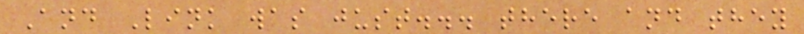And Link was just... there and they
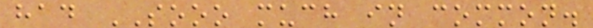had SOOO much in common.
